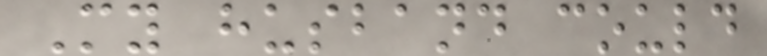My husband could
